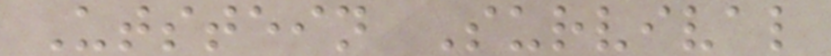Utstein Survival
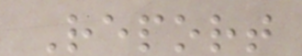Report
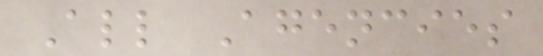All Agencies
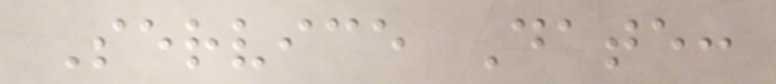Service Date:
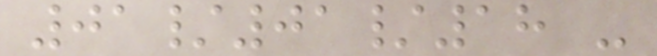01/01/18 -
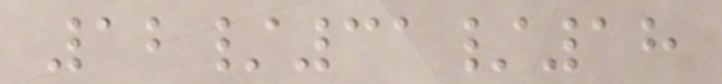12/31/18
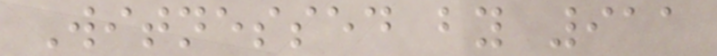Witnessed by 911
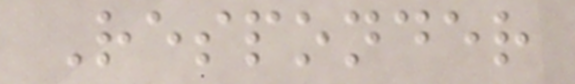Responder
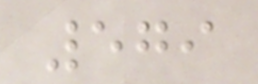579
